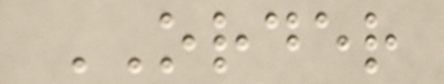ORDER
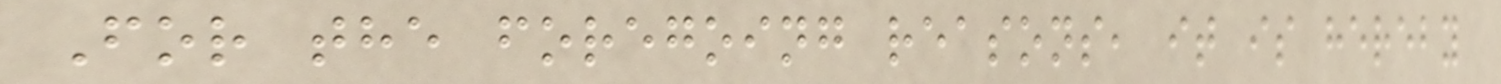For the foregoing reasons, it is hereby
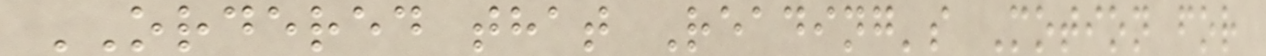ORDERED that Reading's Motion for
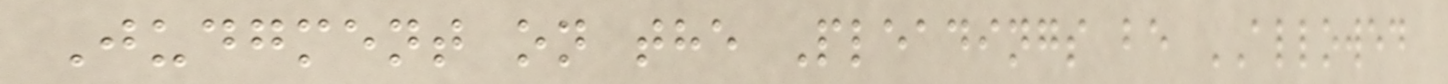Judgment on the Pleadings be ALLOWED
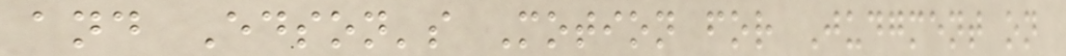and Edson's Motion for Judgment on
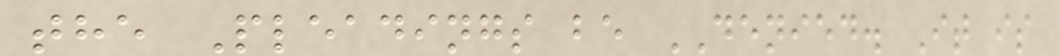the Pleadings be DENIED. It is
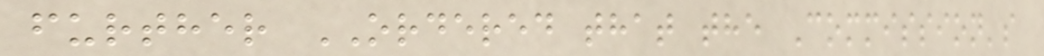further ORDERED that the Commission's
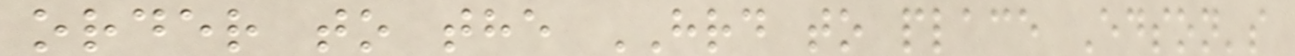order to the HRD to place Edson's
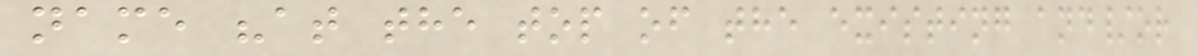name "at the top of the existing and/or
